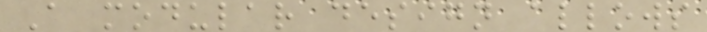A modular design allows
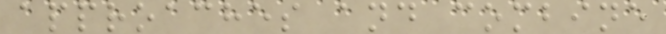approaches and combine
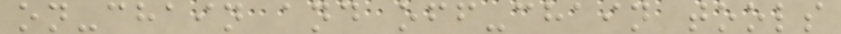on-chain and off-chain tools
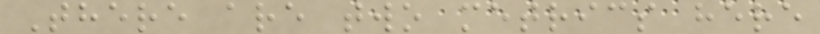There are two metrics here
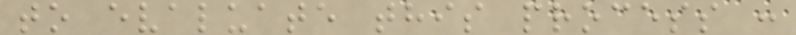to evaluate this process :
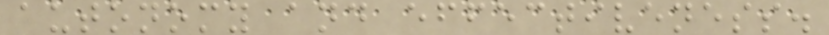autonomy and effectiveness.
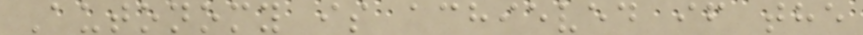Autonomy is achieved if the
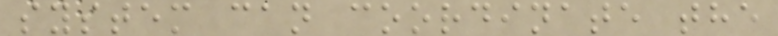system can coordinate the
